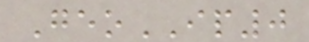GeoIP0
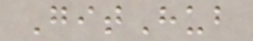GitHub
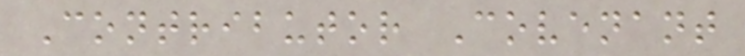Contributor Covenant
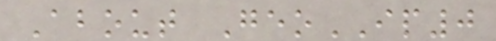About GeoIP0
